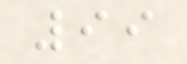99
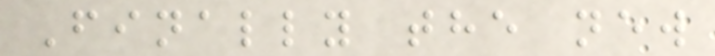Finally the new
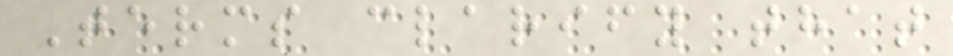Terms clarify that
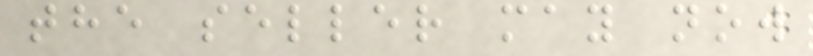the seller may now
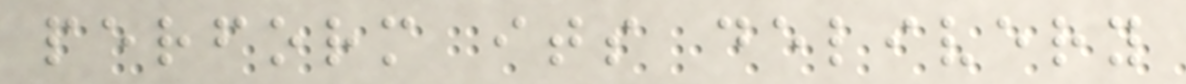perform its delivery
